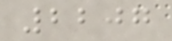2207
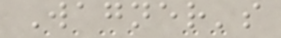Wagner's
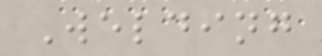Welding
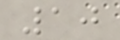10
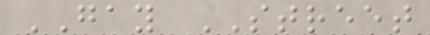GAY STREET
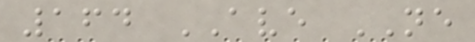164 AVE NE
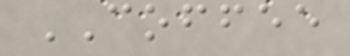COFFEE
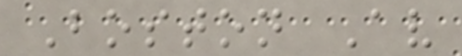Boston Av
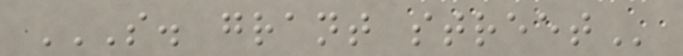S. GRANT STREET
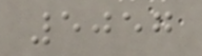5057
